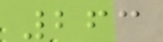263
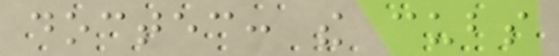doctec: the cubs
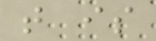that is
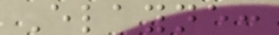Elayne:
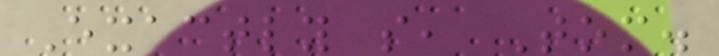Exactly so, Tom.
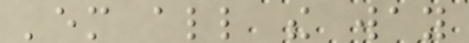'em all the way
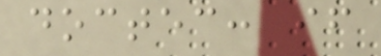doctec: if
